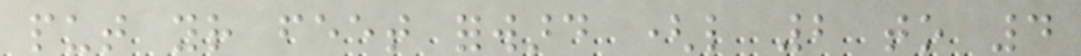put your feet forward (like 2 to 4
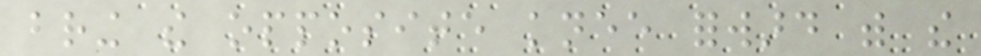bring the opposite knee forward with the
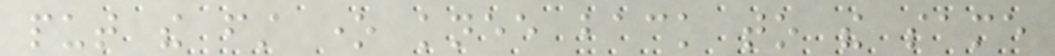put the first one knee back to the same
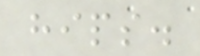hips.
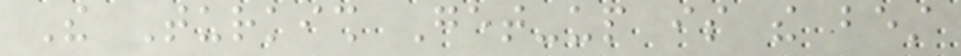The Turkish Get-up is the best
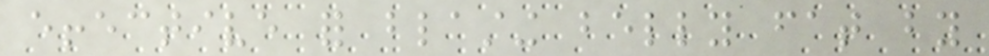effective for blasting belly fat by
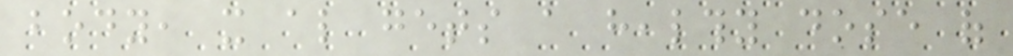body, it also gets a healthy dose of
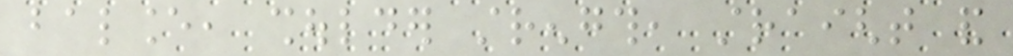balance, shoulder strength, straight and
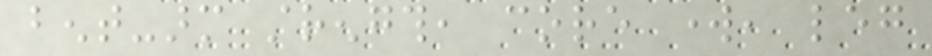bent-arm strength, core work, leg
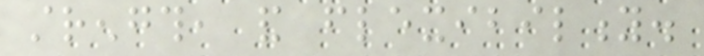strength, and flexibility.
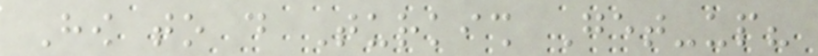How to do Turkish Get-up?
